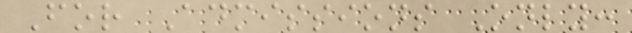For Admissions Only:
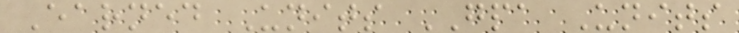Earned Units GPA Units
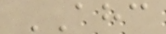AHC
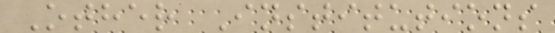Other Institutions
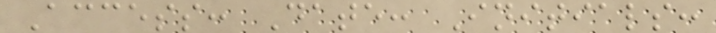Access: Date: Initials:
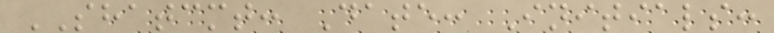SHATCMT: Date: Initials:
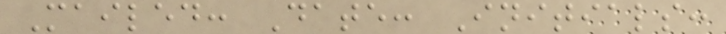Mailed: Date: Initials:
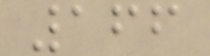166
